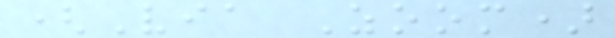(Via Zoom)
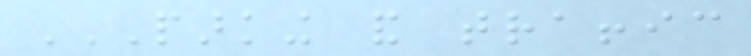PARKING AND TRAFFIC
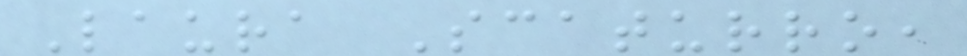Laura Scaturro,
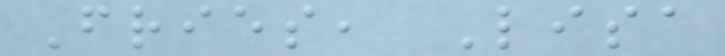Fries, Lisa
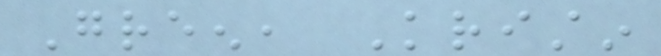Green, Kristin
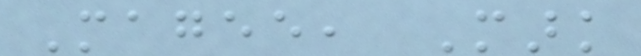Magee, Mark
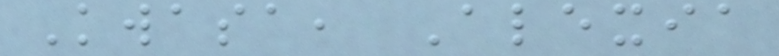Kwasa, Alexia
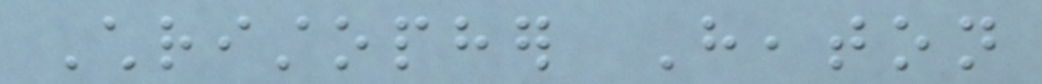Christopher Heaton
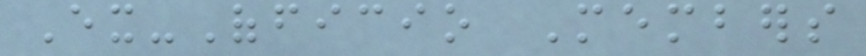Ex-Officio Members
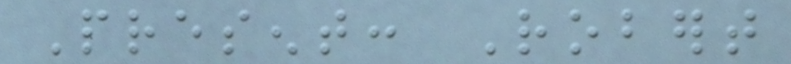Present: Robert
